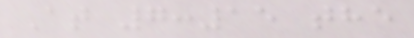At 7:15 the
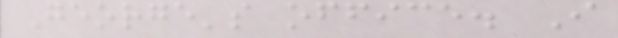George's office. I
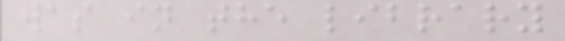was in the library
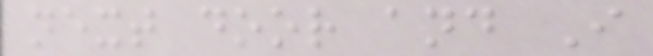next door and I
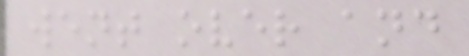went over and
